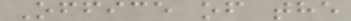Office of the
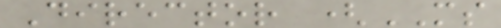Director (MS
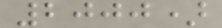2000)
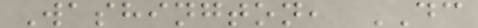Washington, DC
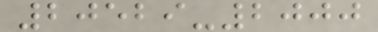20529-2000
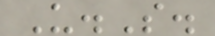U.S.
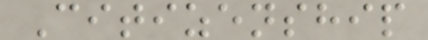Citizenship
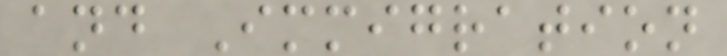and Immigration
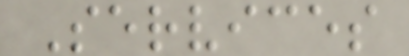Services
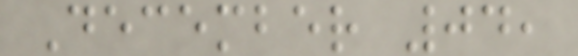December 04,
